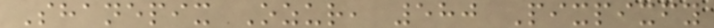Shanepix Ozur, 580 Pixpixfy
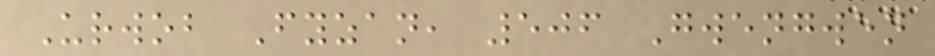Urwob Fyzan, 506 Gwengwen
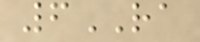6RA
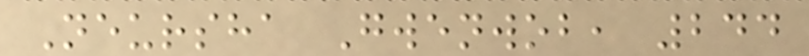Neursha Gwenwob, 244
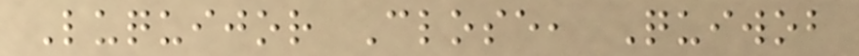Luquijor Close, Quiwob
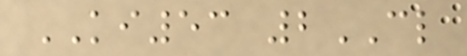KI53 2CL
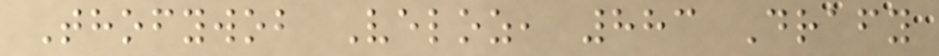Thofywob Veloz, 883 Drafy
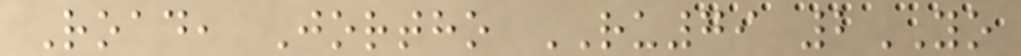Road, Jortho RU79 2YO
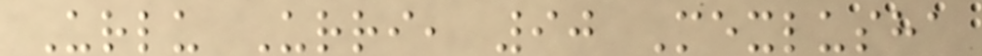Urlu Urri, 90 Mexlusha
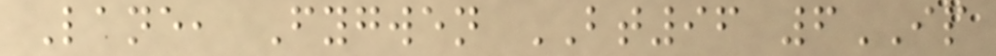Lane, Fygwen BT96 6IP
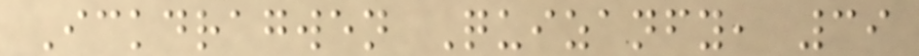Ickdragwen Quizanfy, 39
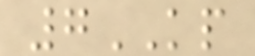7KP
